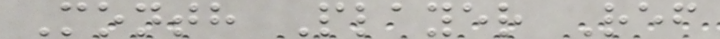Month Player Ref
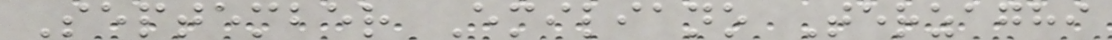September Emiliano Terzaghi
